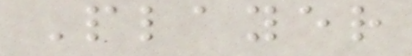Player
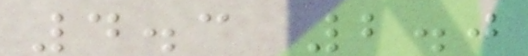4.3 2.0
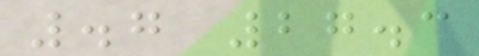.7 27.3
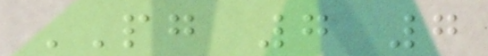PG 7 7
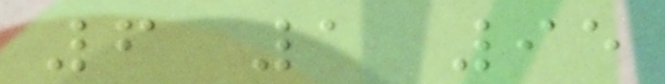6 1 95
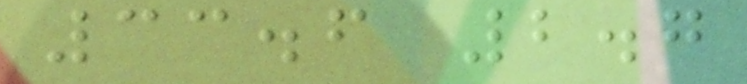33.6 2.7
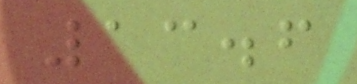13.6
